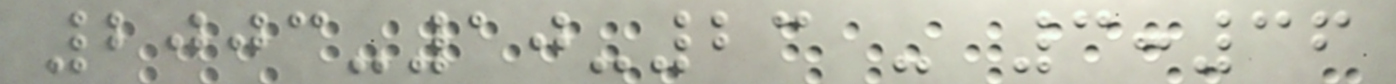2003-10-23 - 3:36
